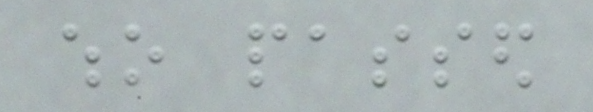who passed
